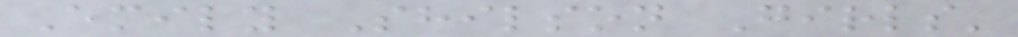Emily Shilson Girls'
